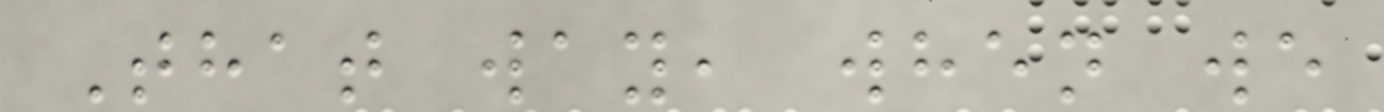That way, when we
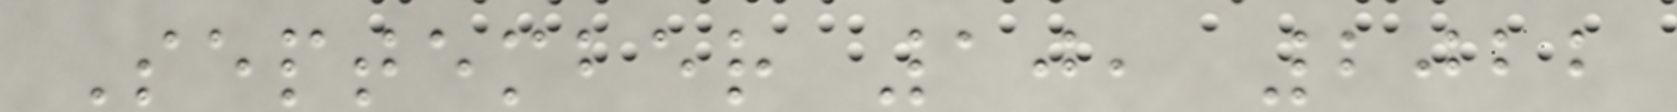September 10, 2022
